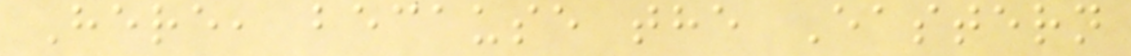Here, because the Eastern
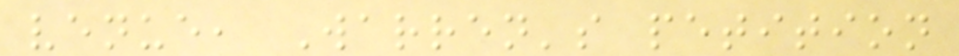venue, Warren's petition
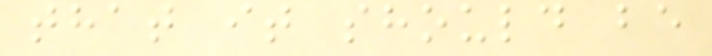that it should be
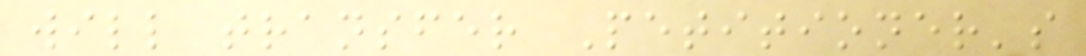will transfer Petitioner's
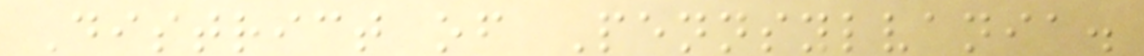District of Pennsylvania.
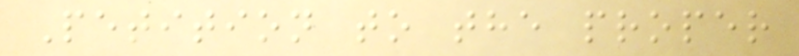Petition to the proper
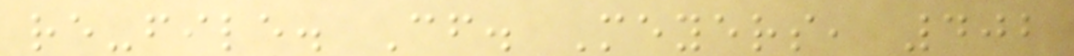re-file. Cf. Meyers, 402
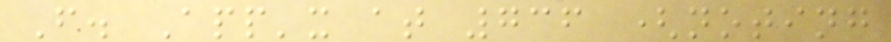F. App'x at 736 (noting
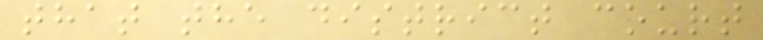that the district court
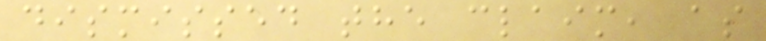dismissed the claim, as
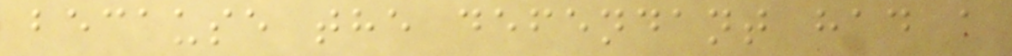because the defendant had a
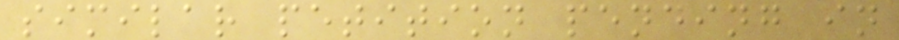similar petition pending in
